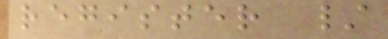register /
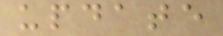update
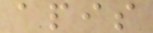apis
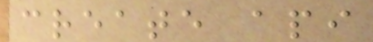create api
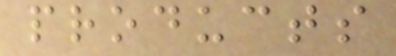products
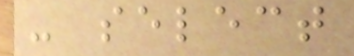- select
